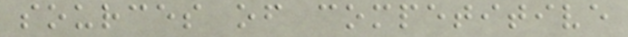sources of competitive
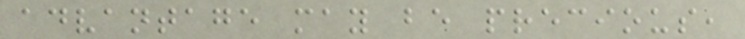advantage may be precious,
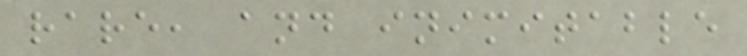rare, and inimitable
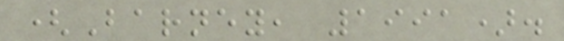(Barney, 1991).
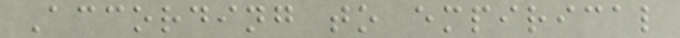According to empirical
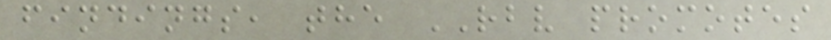findings, the RBV promotes
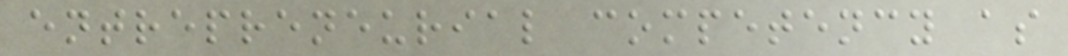entrepreneurial competency as
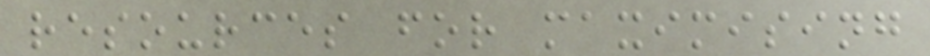resources for maximising
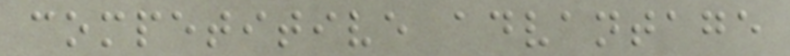competitive advantage
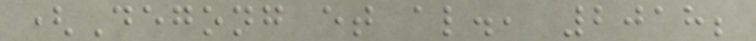(Degong et al., 2018;
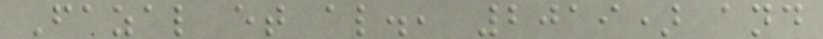Fazal et al., 2019) and
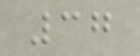37
